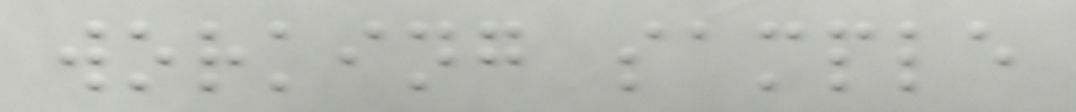working sample
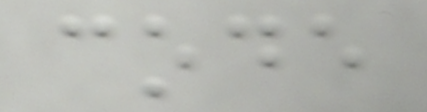code
